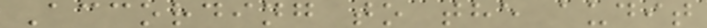According to the audit
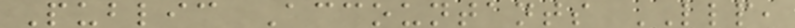Public Accountants LLP,
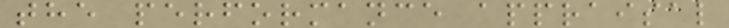the performance appraisal
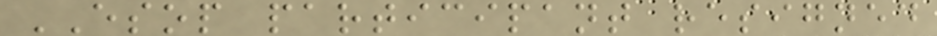ESOP participant resigned
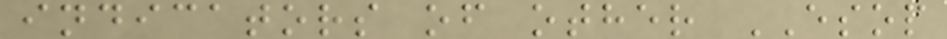indicators of other ESOP
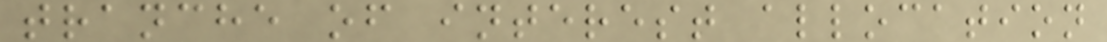tranche of interest allocation
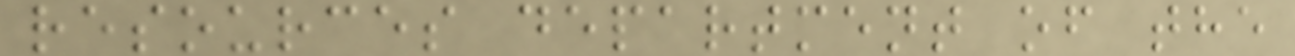resources department of the
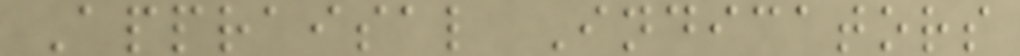Appraisal Indicators
